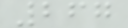267
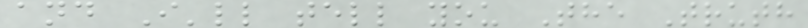and I'll tell you The Truth
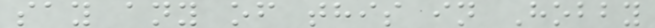say any of this in Hobby
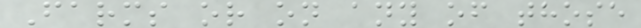Farms or on any of those
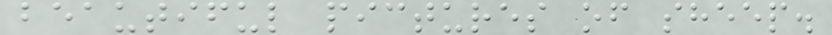beautiful pictures of sheep.
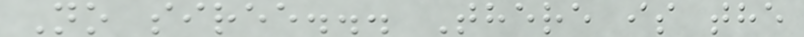No siree... There is the
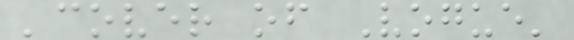'cover of Vogue'
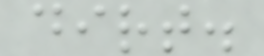dirt.
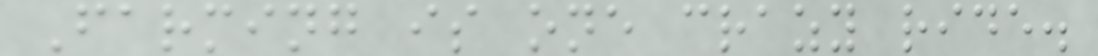Farming is one crazy ride.
